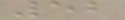52
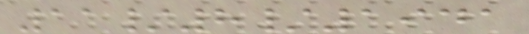11/8/1941
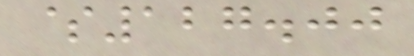$127.00
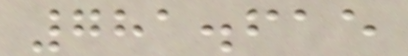781.615
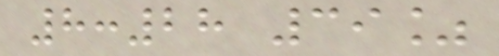8:28 39%
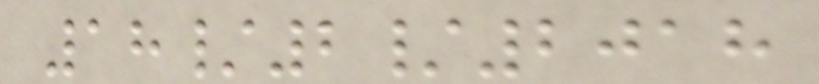18/2/2018
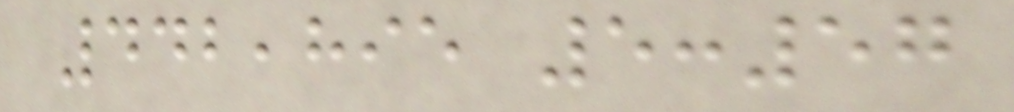442,895 5:57
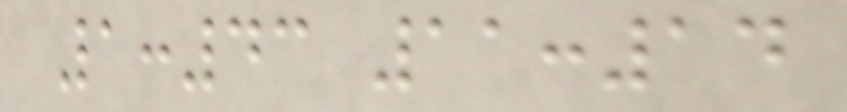1:43 11:14
